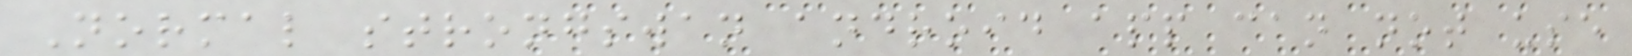Normal strongswan android app can not use
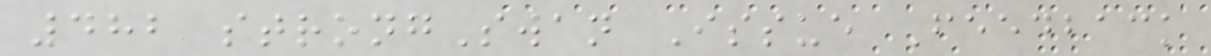482 strongSwan Issue Feedback
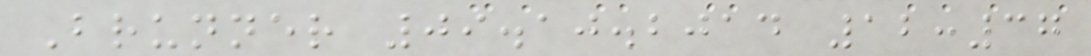Brunner 09.10.2014 12:37
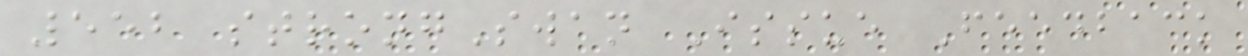552 strongSwan Issue Feedback
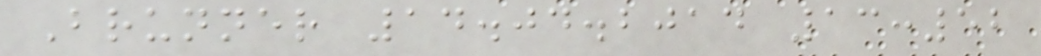Brunner 14.04.2014 13:52
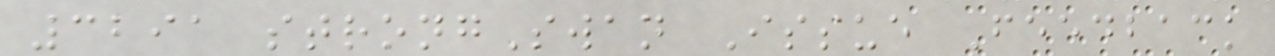3291 strongSwan Issue Feedback
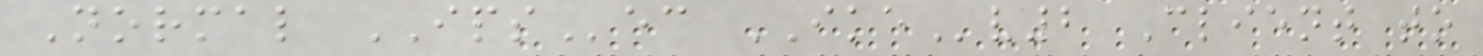Normal IPSec IKEv2 Client to
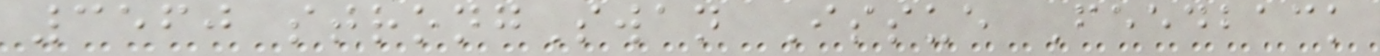3560 strongSwan Issue Feedback
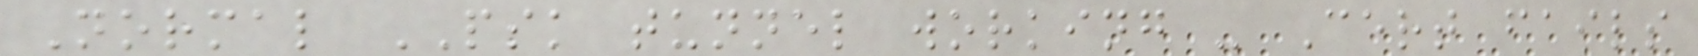Normal PSK tunnel working - Cert fails
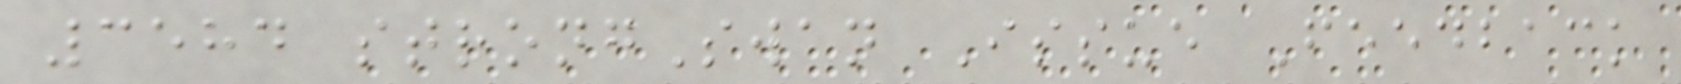3584 strongSwan Issue Feedback
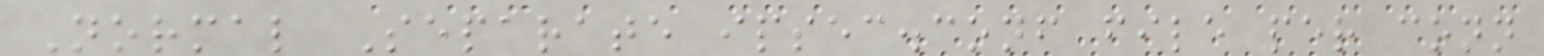Normal Separate ipsec.conf file per conn
